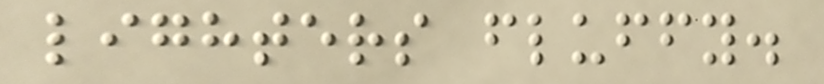lighters fluffy.
